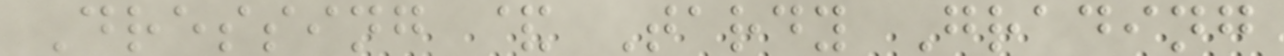Dressing & Tardy Grading
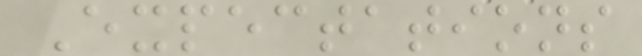Expectations
